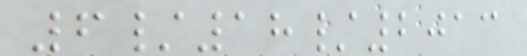6/18/2013
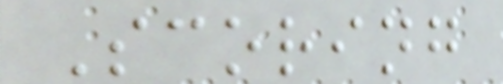Scoring
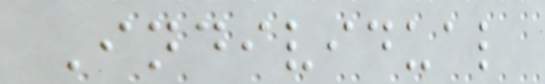Individual
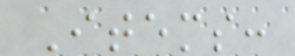Items:
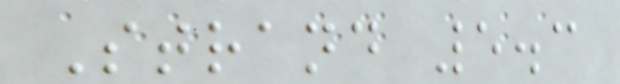Strand 5.3
